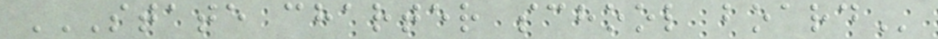STATE CHARTER SCHOOL BOARD
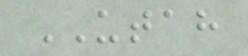UTAH
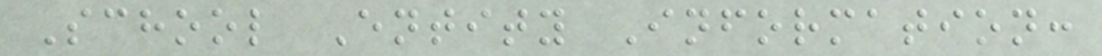School Entity Information:
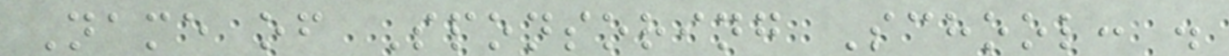Name of Sponsoring School: .
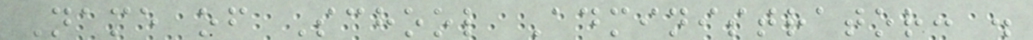Name of School Administrator: .
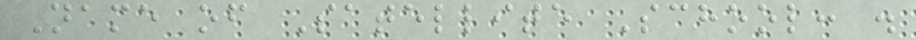Name of Satellite School: .
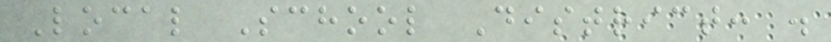Local School District: .
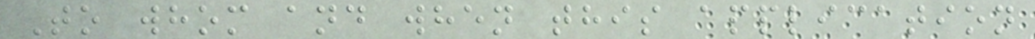To whom and when this application
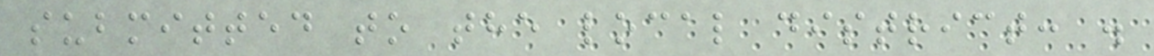submitted to the local district: .
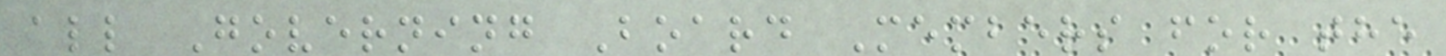all Governing Board Members for the
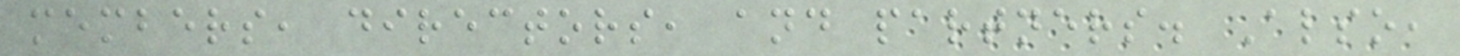members, directors, and partners. Also,
